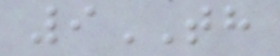9TH
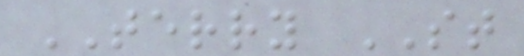TERRY ST
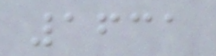1631
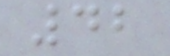42
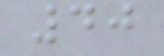40
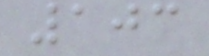103
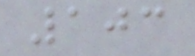103
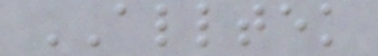ALLTEK
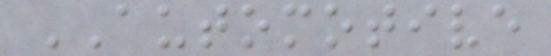AUTOMOTIVE
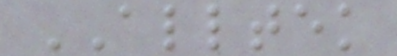ALLTEK
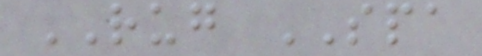RUG SPA
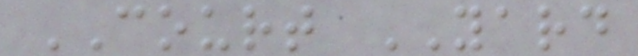COURT YARD
